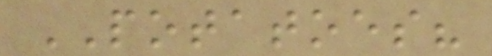POTATOES?
